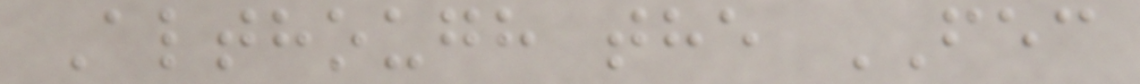Although the FEC
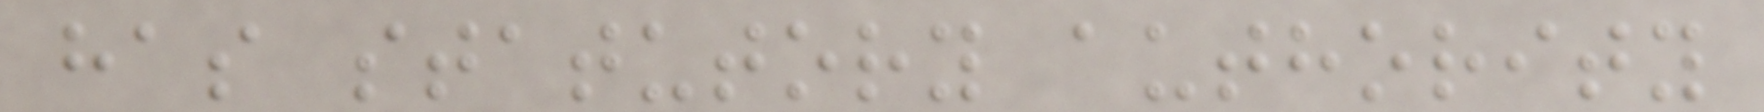has statutory authority
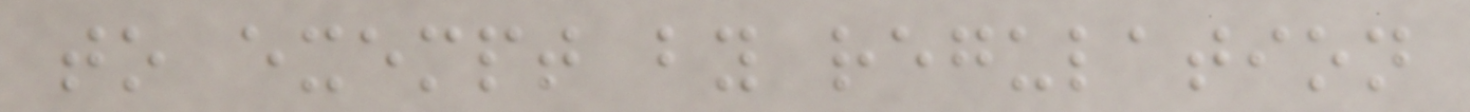to exempt by regulation
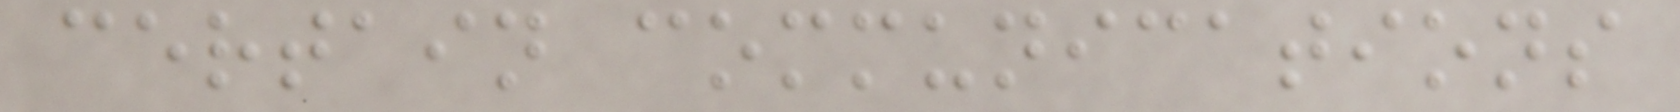certain communications
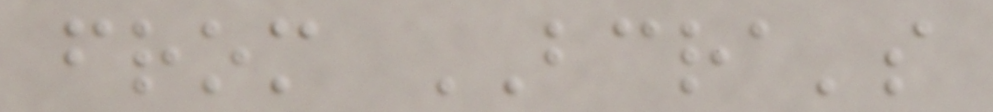from BCRA's
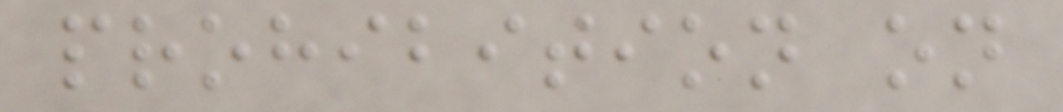prohibition on
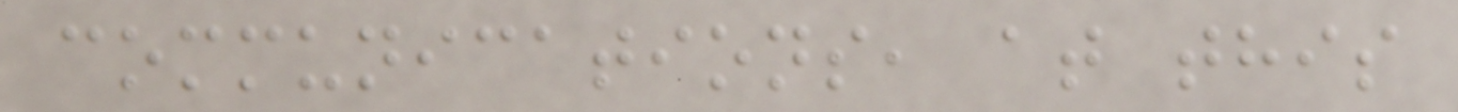communications, at this
